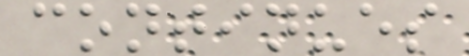continues
